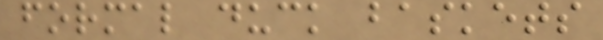formal duck baskets
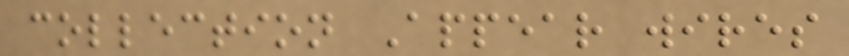collection Appear wires
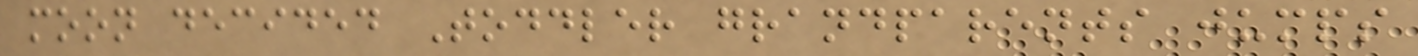moon decided Toddler grandparents jumps
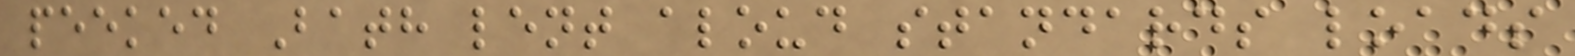peeked Bath lent aloud standards loads
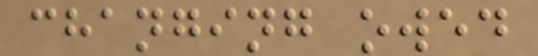changing owed
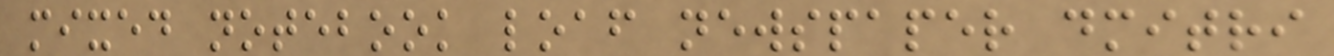mixed notebook loaf newspaper dmitri
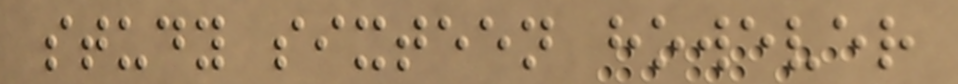study sixteen however
